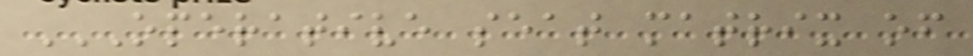OPERATIVE SEAT MATRIX OF
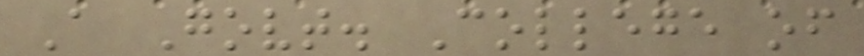A Govt. College of
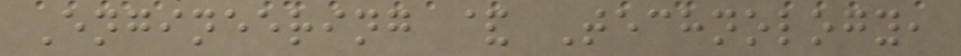Engineering & Technology,
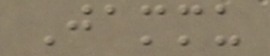Jammu
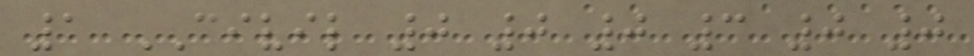1 CIVIL 0 0 0 3 0 0
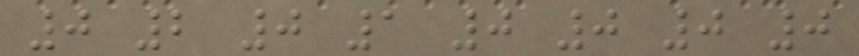0 2 0 1 0 0 0 0
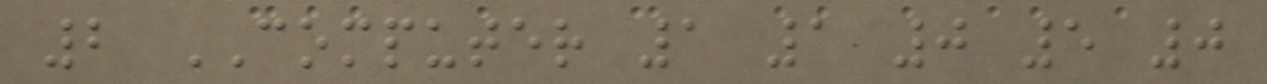2 COMPUTER 1 1 0 5 0
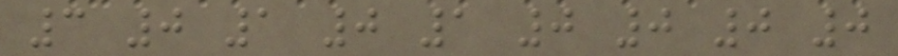3 0 1 0 1 0 0 0 0
